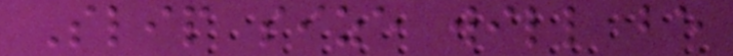Slip size will be
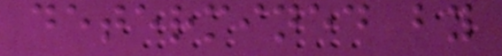determined by
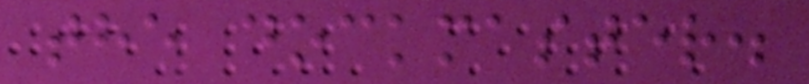the dockmaster.
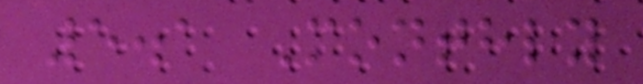5.1 Monthly
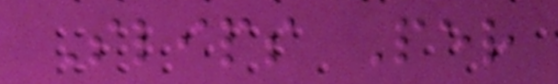Slips Per
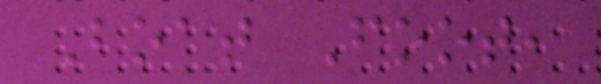Boat Foot,
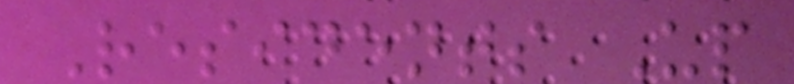Residents Up
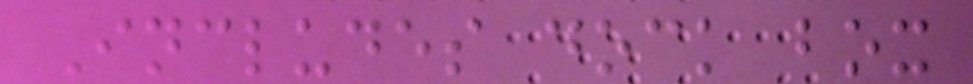Includes dock box
